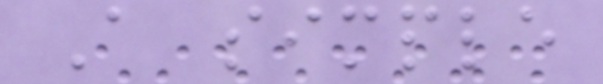A simple
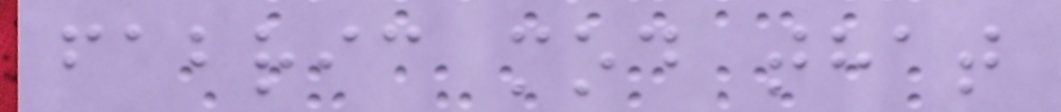fabric mod that
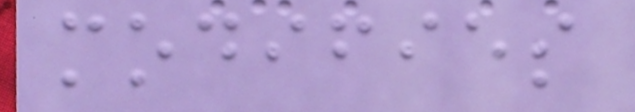modifies
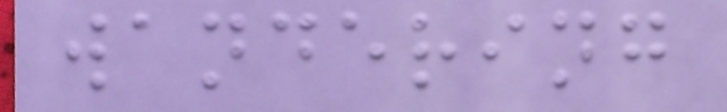wandering
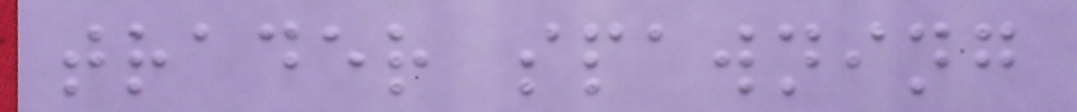trader spawning
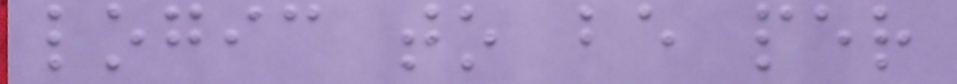logic to be per
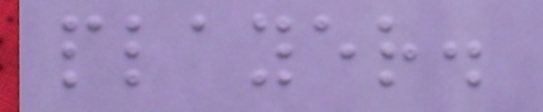player.
